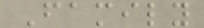Family
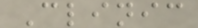Clinic
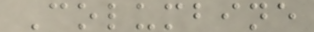Columbine
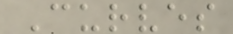Curves
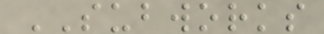SUBWORKS
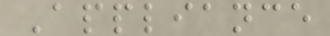Appliance
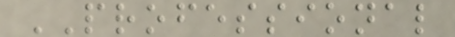PROFESSIONAL
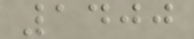1400
